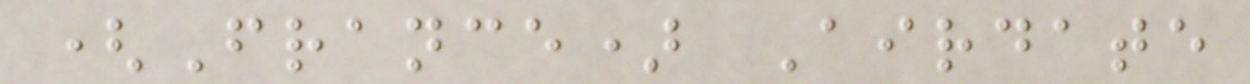(France) Airdate
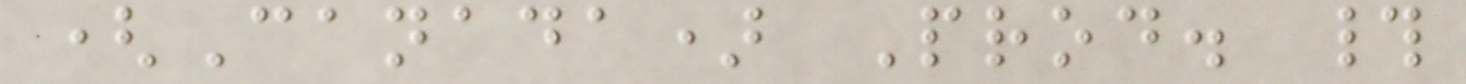(Canada) Prod. #
